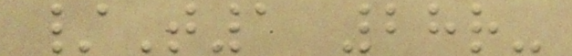/T1 28r-
